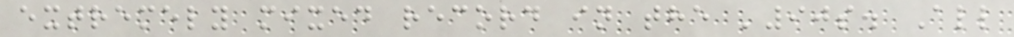extremely mixed record in the '90s. All
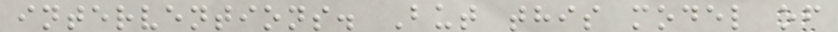interventions. But this model of
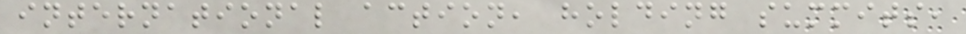international action, holding summits,
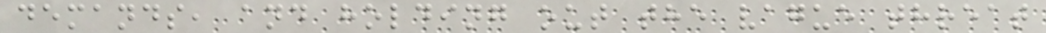demands, and holding out the vague threat
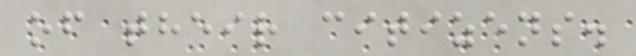of their citizens.
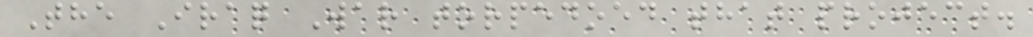The Iraq War torpedoed that project.
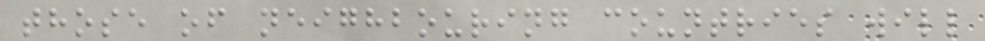those of neighbouring countries will
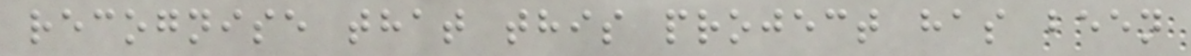recognise that this project has been
